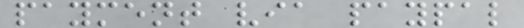payment via paypal
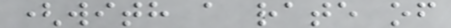(with a rate of
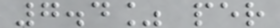7.4% per
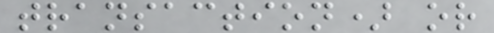transaction) or
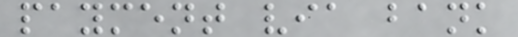payment via bank
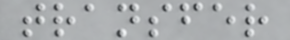transfer
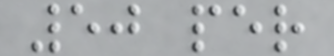50 per
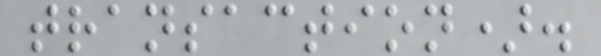transaction).
